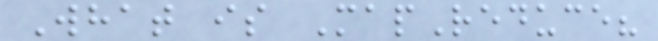What is MapReduce?
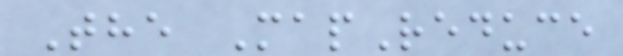The MapReduce
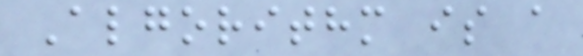Algorithm is a
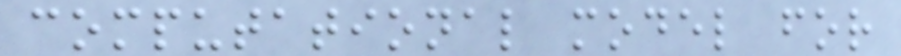computational model for
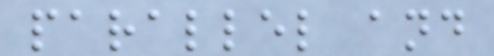parallel and
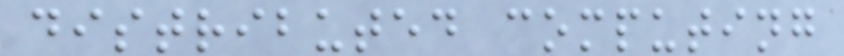distributed computing
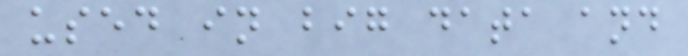used in big data and
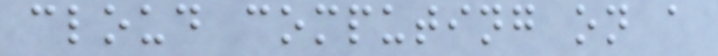cloud computing on a
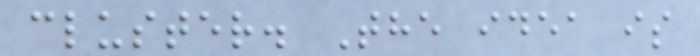cluster. The idea is
